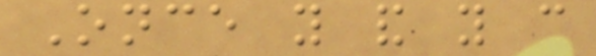Once you and you can
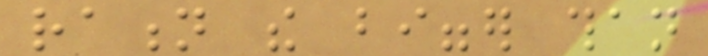ration the bigger than
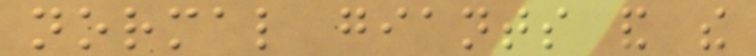normal giants and the
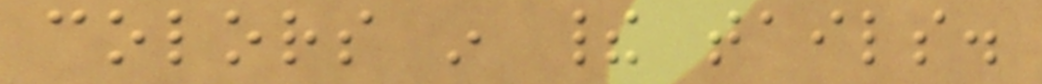colors in their tails.
